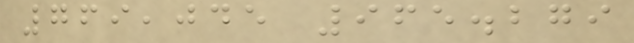769,045 965.279
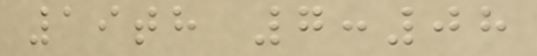19th 7:08
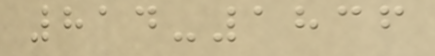814-1836
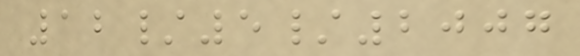12/5/2007
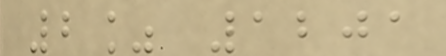2% 1201
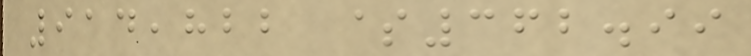914,822 $362.99
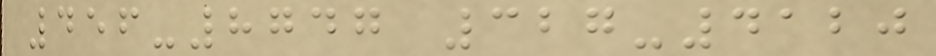456-8747 327-4120
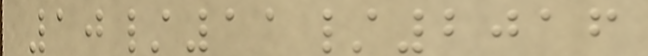10/11/2016
